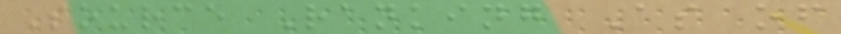Source Ranking As of
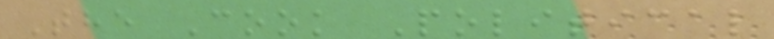The Cook Political
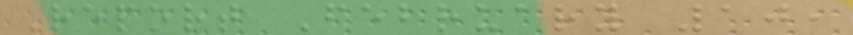Report February 10,
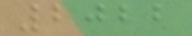2022
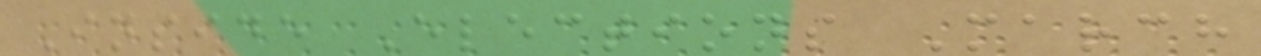Inside Elections March
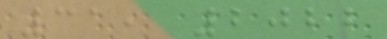31, 2022
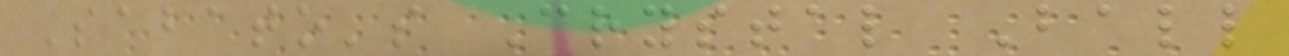Sabato's Crystal Ball
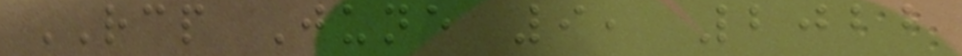RCP June 9, 2022
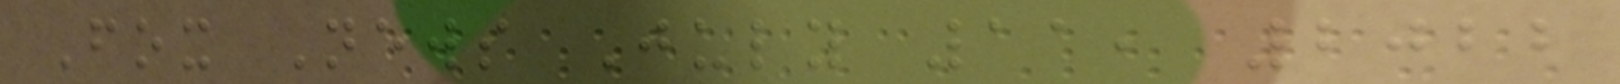Fox News July 11, 2022
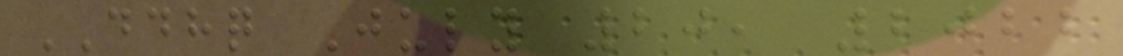DDHQ July 20, 2022
